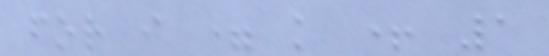for i = k + 1
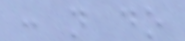: n do
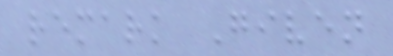remark Given
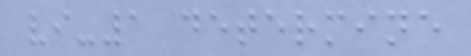vi-1 determine
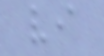vi
